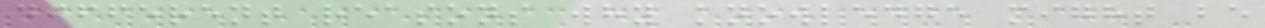different reasons why knowledge might be
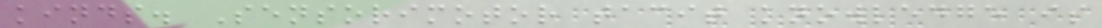kinds. Sensorimotor tacit knowledge is
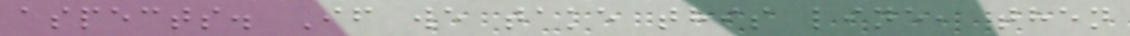aspects. If we take this line, then
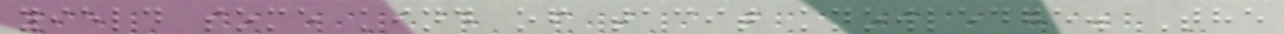yield some kind of tacit knowledge. The
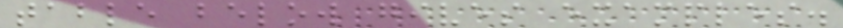table below gives examples.
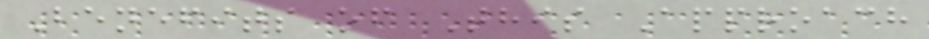Benefits of This Approach
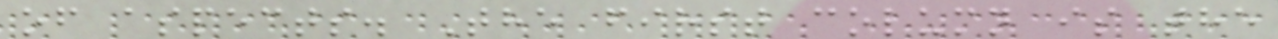of aspects. The first column is the
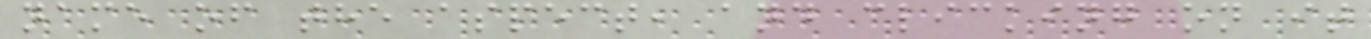name of the aspect, and clicking on it
